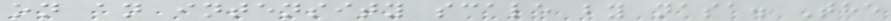on an intensity scale by nasa. The
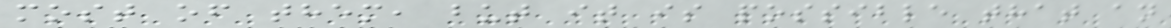most of them, but it is possible that an
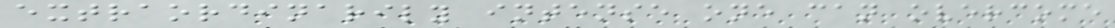extraordinarily intense one can overcome
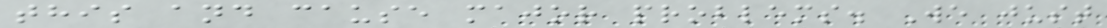this and cause major problems. We just
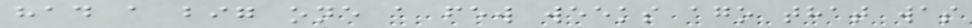had a big one a few weeks ago that was
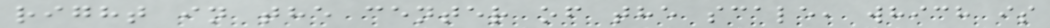right in the center of the scale, which is
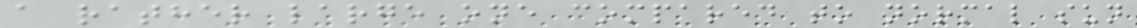a rather large one compared to normal sun
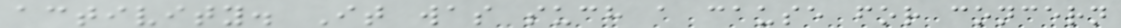activity. It was such a cause for concern
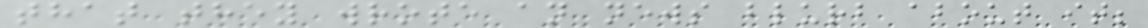that they wrote an news blurb about it;
